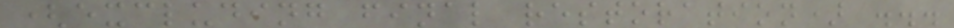(excluding final restoration) ...
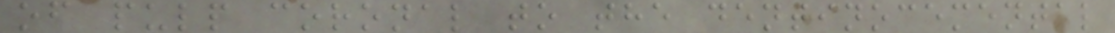of pulp coronal to the dentinocemental
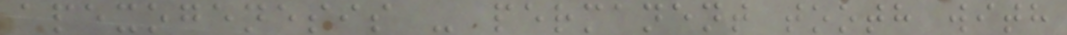apexogenesis - permanent tooth with
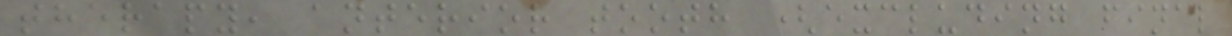therapy, anterior tooth (excluding final
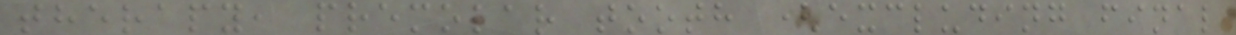therapy, premolar tooth (excluding final
